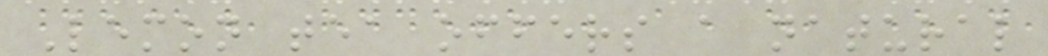Lemon tea offers a natural
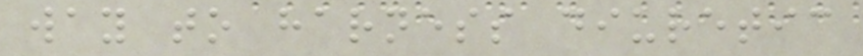way to harness diuretic
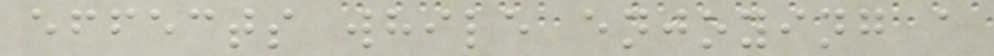effects while enjoying a
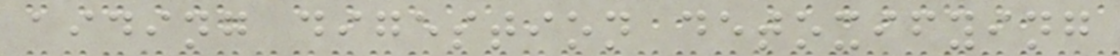aiding digestion detoxifying
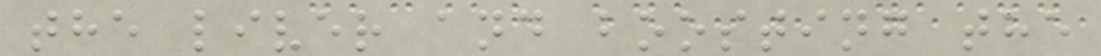the liver and boosting the
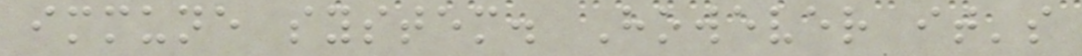immune system. However it's
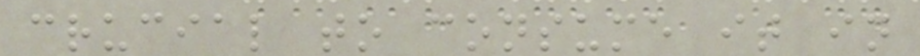crucial to consume it in
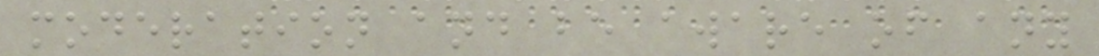moderation and be aware of any
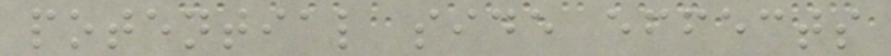potential side effects
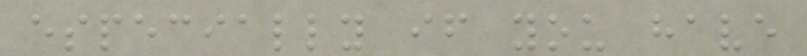especially if you have
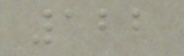122
